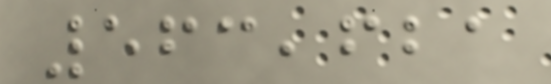563,621
